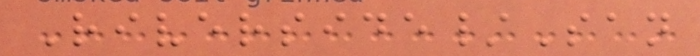Riverside/San
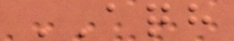AQH
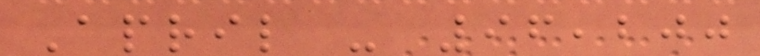April - 96,200
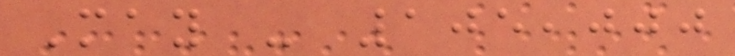May - 105,000
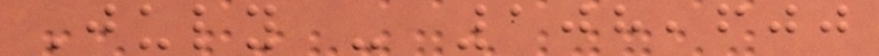July - 108,600
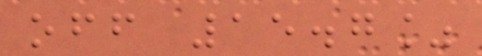off 15.7%
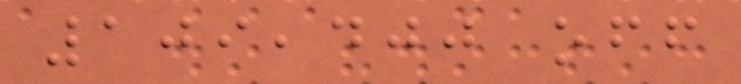109,400 off
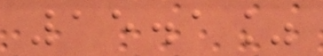15.1%
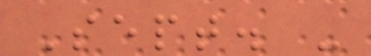Sept. -
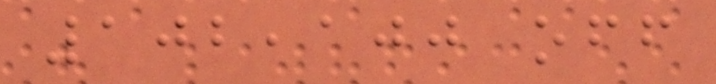102,100 off
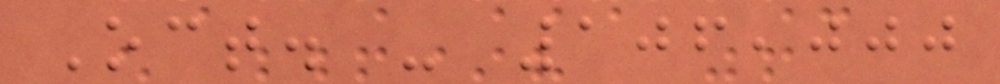Oct. - 106,000
